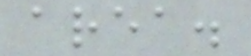area.
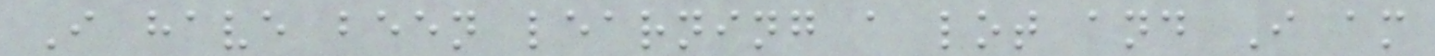I have been learning a lot and I am
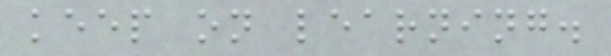keep on learning.
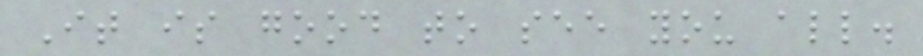It is good to see you all.
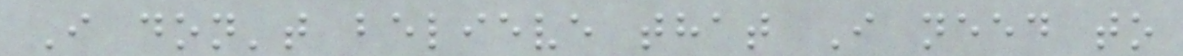I don't believe that I need to
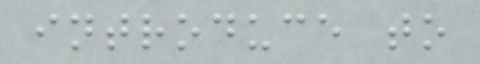introduce to
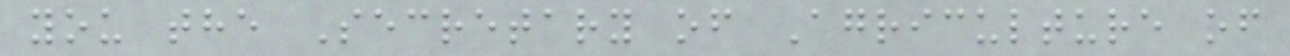you the Secretary of Agriculture of
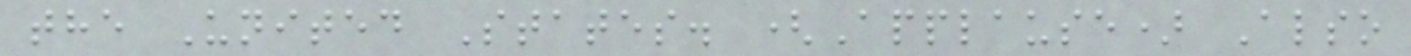the United States. (Applause) Also
